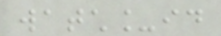watch_id
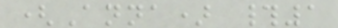(Anna) #1
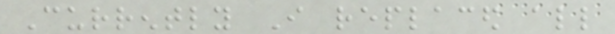Currently I replaced all
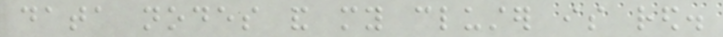data nodes and my cluster is red.
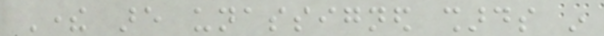There are unassigned shards in
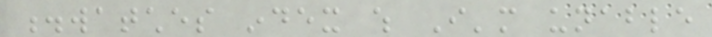.watches index which I'm unable
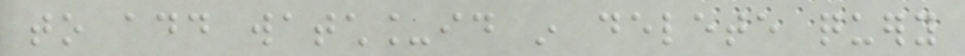to add watch_id in delete query
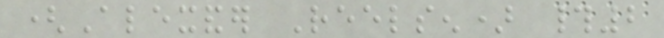(Alexander Reelsen) #2
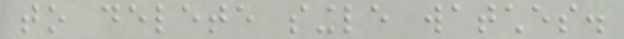to delete single watches.
